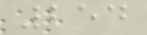254
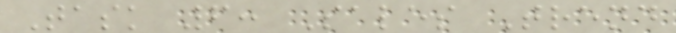Task 6: Sales Trend
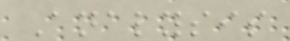Analysis
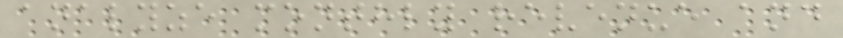analyze monthly revenue and
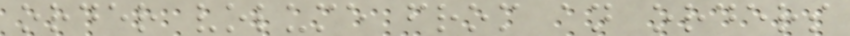order volume from an orders
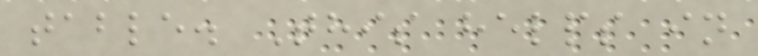table. This helps in
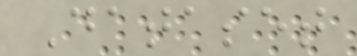Dataset
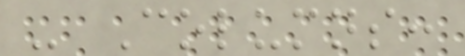- Columns:
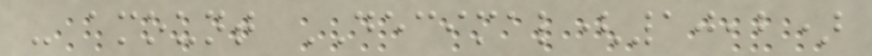- amount DECIMAL(10,2)
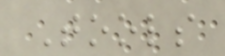Tools
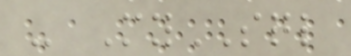- MySQL
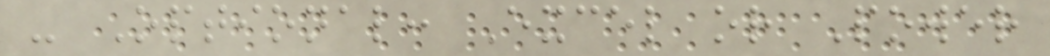- Optional: Excel or Power
